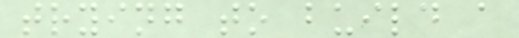trying to build a
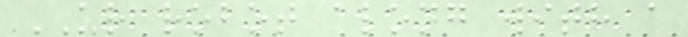UR robot along with a
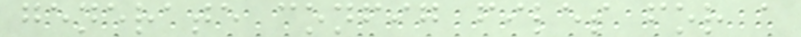generate config files for a
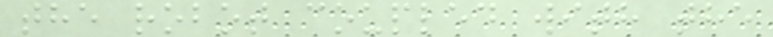the robot coupled with the
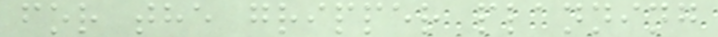for the gripper planning
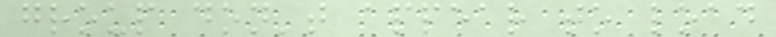group don't appear to load
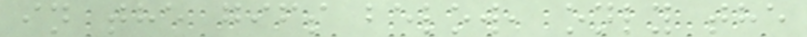in the gifs below, only the
